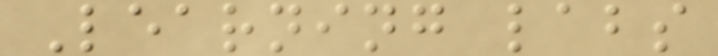Learning labs
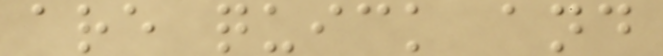are quick and
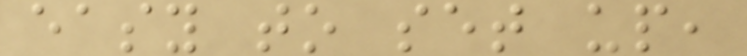easy to set up,
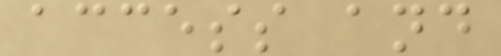access and
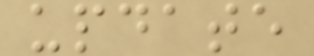update
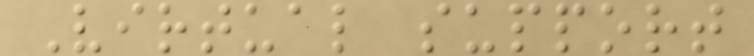Virtual support
